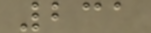231
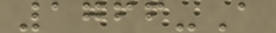1766-A
